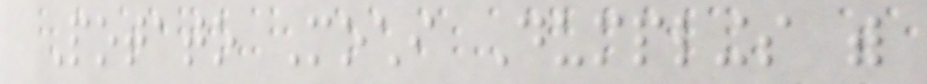Potato Mochi Dumplings with
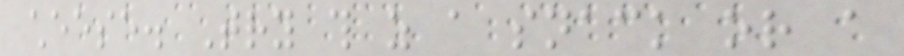cheese. Try this as a snack or a
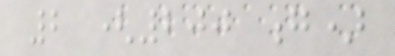2 (200 g)
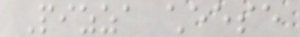Pizza cheese
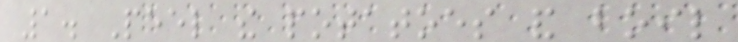1. Peel the potatoes and boil
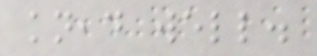knead well.
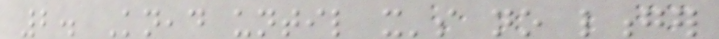2. Knead until it's no longer
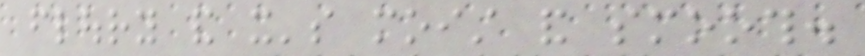floury and it's moist and smooth.
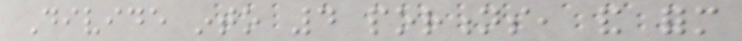Divide into 4 portions, and form
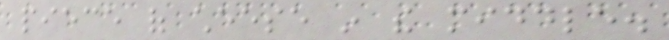piece of cheese in the middle.
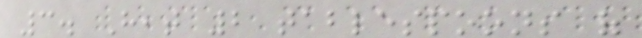3. Heat 2 tablespoons of
